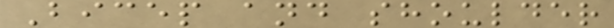Bicep and shoulder
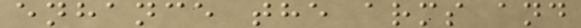enhance the arms and
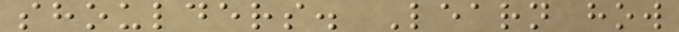shoulders. Learn how
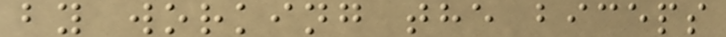by working the biceps
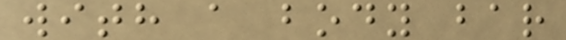with a body bar
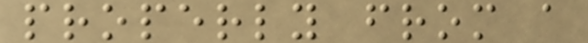properly from a
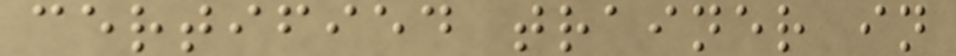certified trainer in
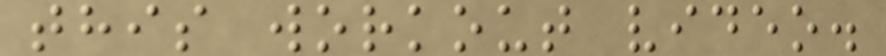this workout video.
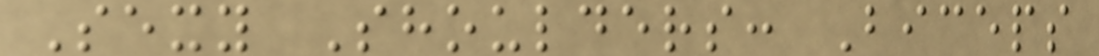Sexy Shoulders: Biceps
